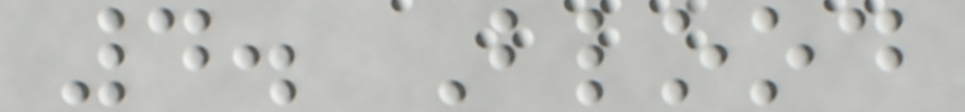4. Blood
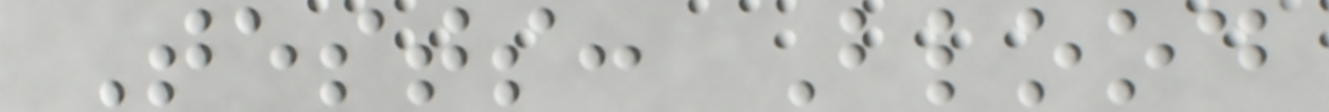Tests: Blood
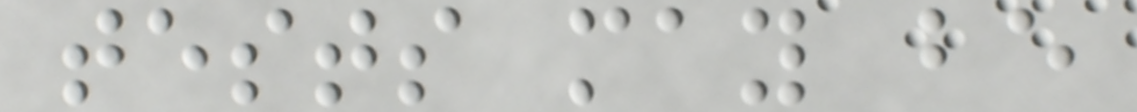tests may be
